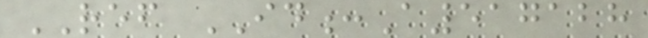REF ID:A517128
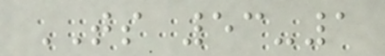TS 53-1
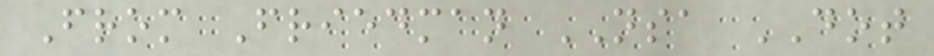From Friedman NSA DOT
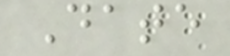Date
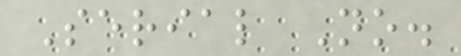Serial No.
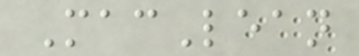MacLean
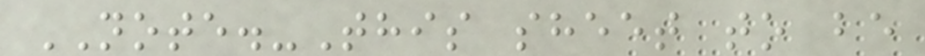NOTE.-This sheet to be
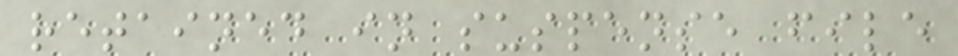retained in suspense file
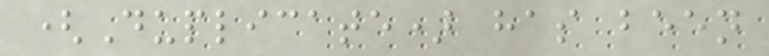(Duplicate) has been
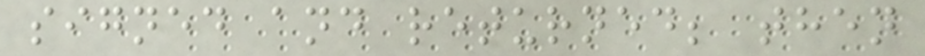signed and returned; then
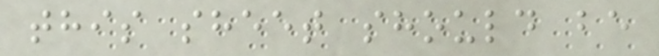this sheet should be
